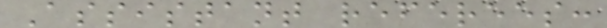Assistant referees:
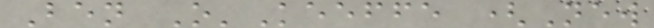Ben O'Keeffe (New
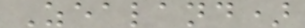Zealand)
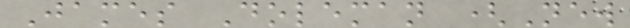James Doleman (New
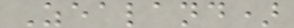Zealand)
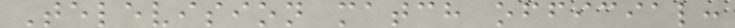Television match official:
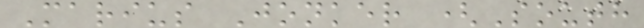Marius Jonker (South
